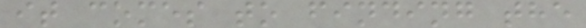it comes to finding the
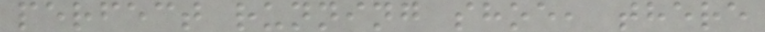perfect running shoe, there
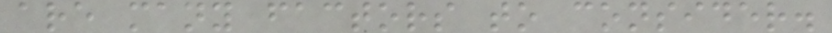are many factors to consider.
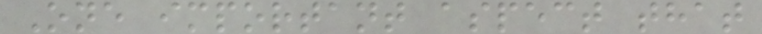One important aspect that
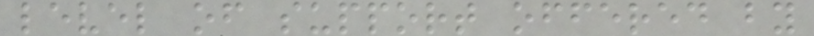level of support offered by
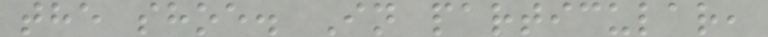the shoe. In particular,
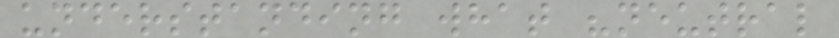understanding what "neutral
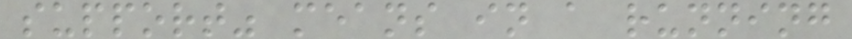support" means in a running
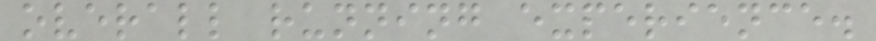overall running experience.
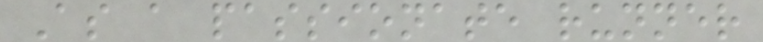As a passionate runner
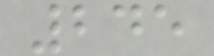245
